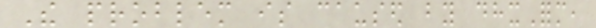The problem is caused by dhxForm,
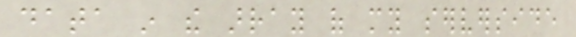data in the array of my serverside
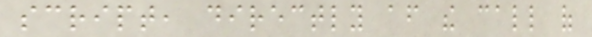script, directly after the call of
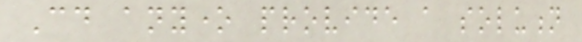Could anyone provide a solution
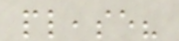please?
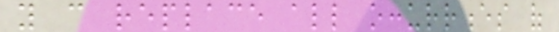you can replace all occurrences of
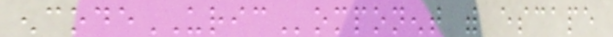encodeURIComponent with escape
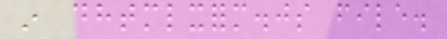in dhtmlxform.js file.
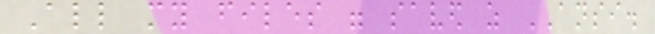All my files were saved as ANSI.
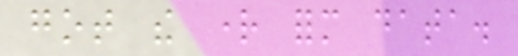got the right form data.
